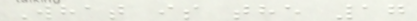What is the 17
